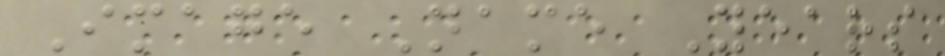Image Name Years
